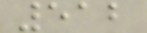512
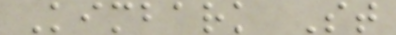Kimbark St
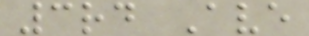3rd Ave
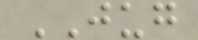JUG
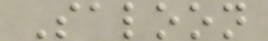Saloon
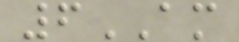6AM
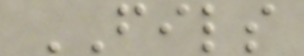FILS
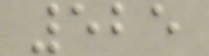525
